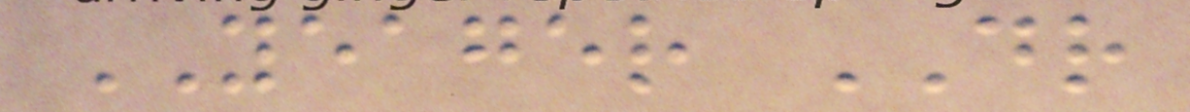YEAGER DR
